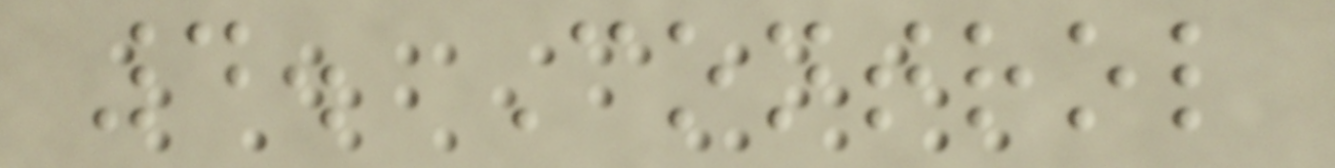4. Control
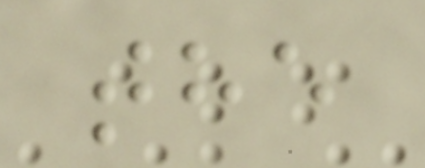the
